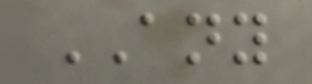ANY
